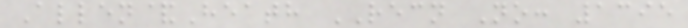Allen&Heath RECN No: 1395
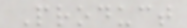Product
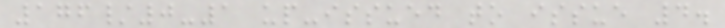176/0-1 up-issued to issue 4.
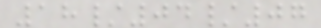18/04/07
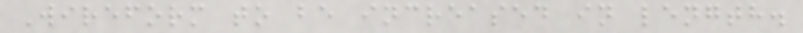Wireform to be increased in length.
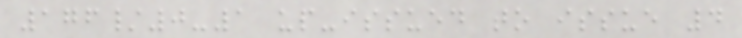176/0-1 up-issued to issue 4
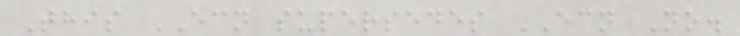This ECN supersedes ECN No.
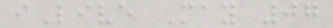iLive May 07
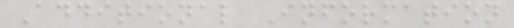Additional Information
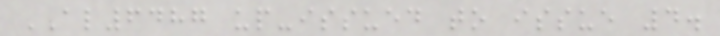AL6487 up-issued to issue 4.
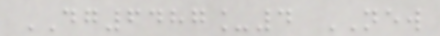DG6487_4 NEW
